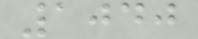1040
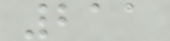211
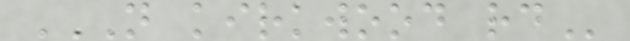N KIRKWOOD RD
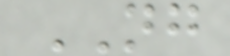NG
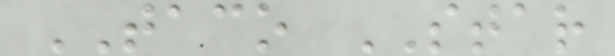TACO STAR
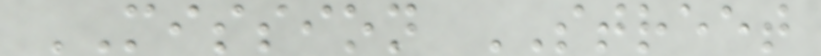MISSION STREET
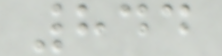844
